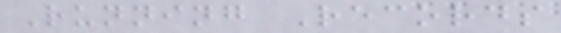Running Records
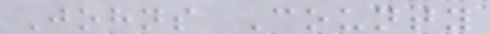Johns County
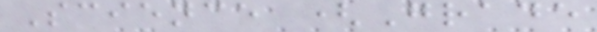Science (Grade
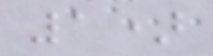1)
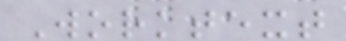Worktext
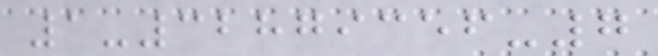1-32879356-7
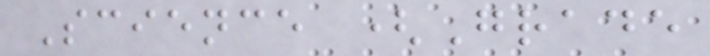Science (Grade
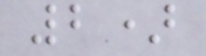2)
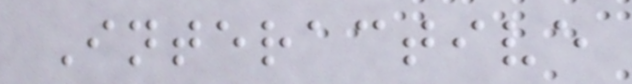Interactive
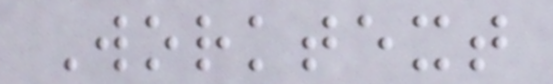Worktext
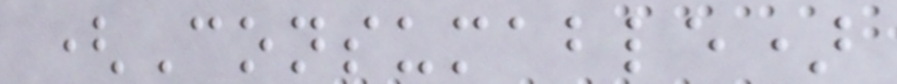(Consumable)
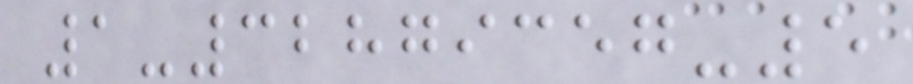1-32879357-5
